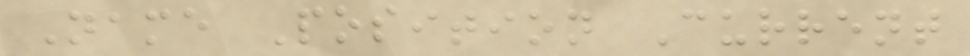Name Position Current
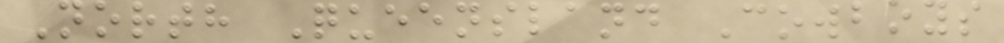North Queensland Cowboys
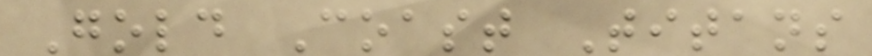Gold Coast Titans
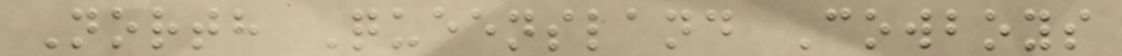North Queensland Cowboys
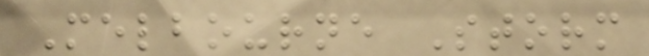Melbourne Storm
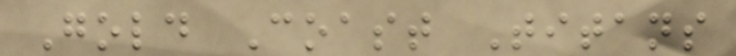Gold Coast Titans
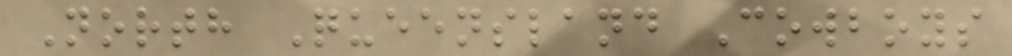North Queensland Cowboys
